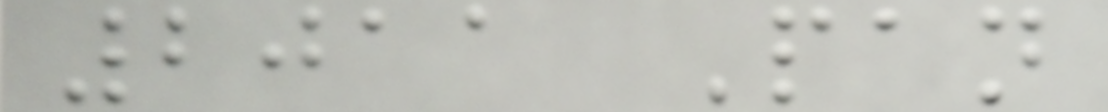2011 Pan
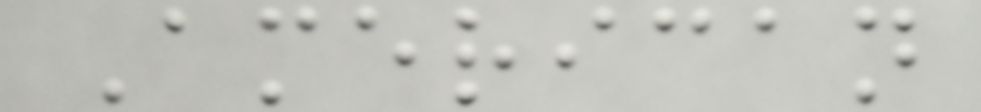American
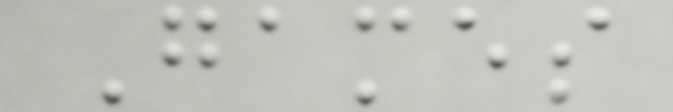Games
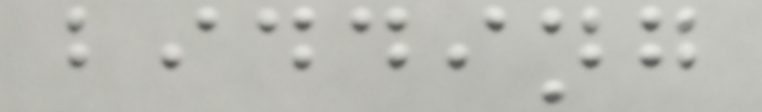bidding
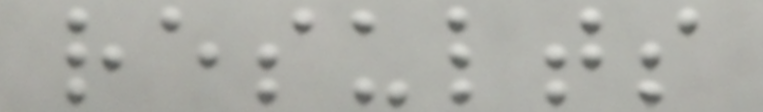results
